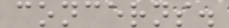concerns.
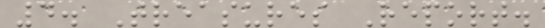4. Treasures Report.
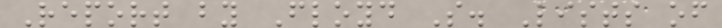Report by Floyd S. Lists of
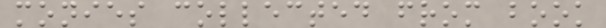monies collected from book
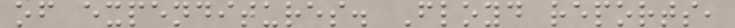of expenditures. Floyd reports,
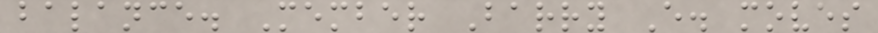balance. Member Barry E. moves
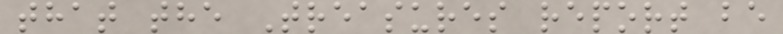that the Treasures report be
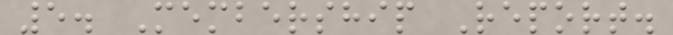5. Membership Report.
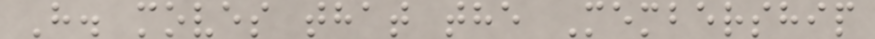H. moves that the Membership
